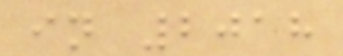in 2018
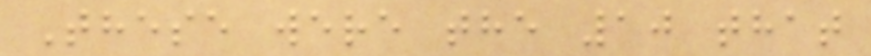These were the 10 that
